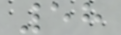58
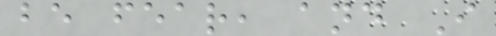be fear, and I
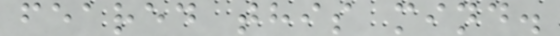feared this mind.
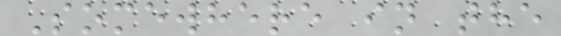Somewhere in the
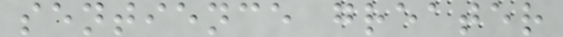sentience greater
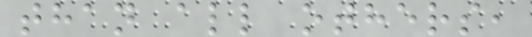than all others,
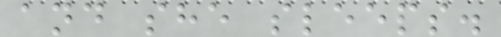and she sleeps.
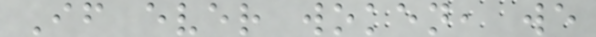If ever woken, we
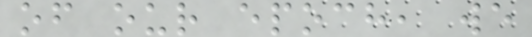of our epoch, we
